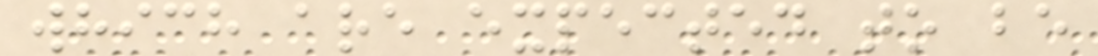which are expected to be
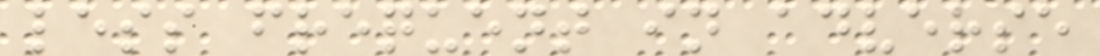less frequent in adverse
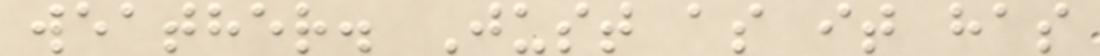weather. Just as it has
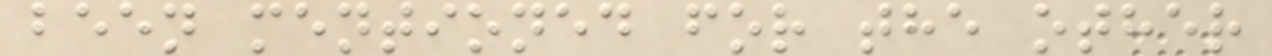been mentioned for the other
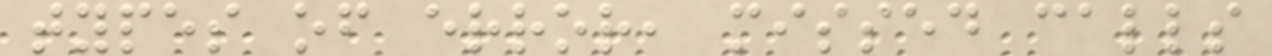types of error, missed calls
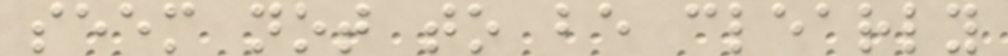seem not to be clearly
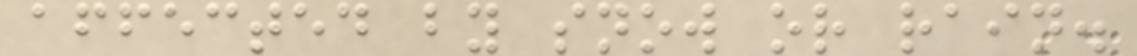affected by snow or rain.
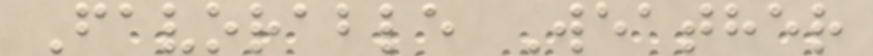Favorable Weather
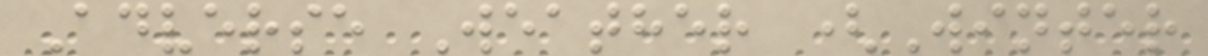Adverse Weather (Winter
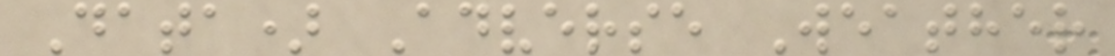Data) Adverse Weather
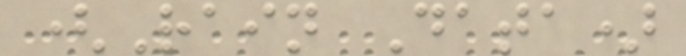(Rain Data)
